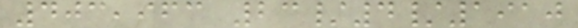403,963 23/4/1910
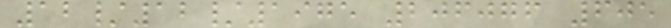12/12/1975 206076 605
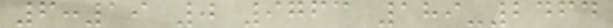6:19 0 9763 189-2464
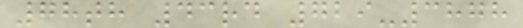78th 43rd 729-3878
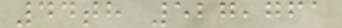44th 527,761
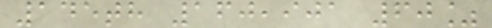145th 160,901 60%
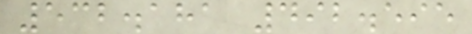532.181 492.595
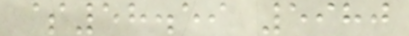$58.59 5980
